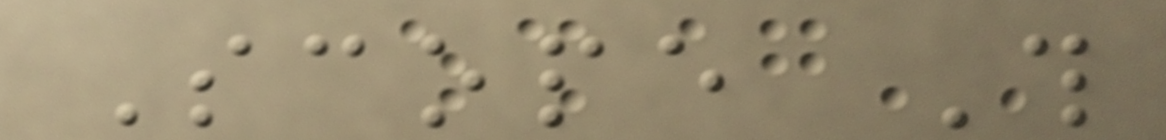Scope This
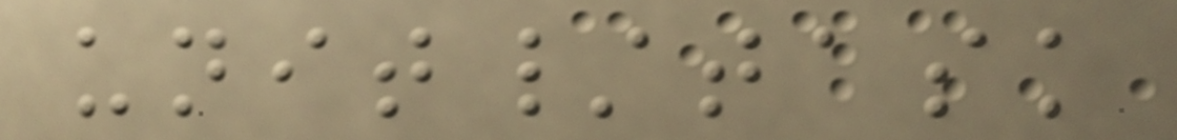unit/task
